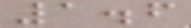1.6
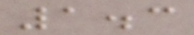1.3
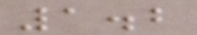1.2
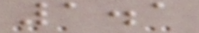1.1
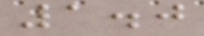1.0
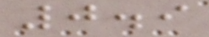0.9
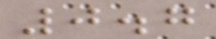0.7
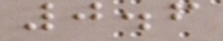0.6
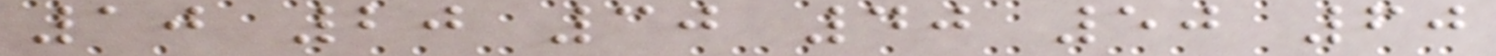10 20 30 40 50 60
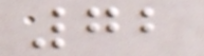72
